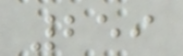259
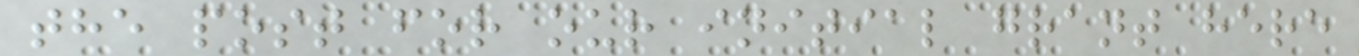the post for our initial grant here
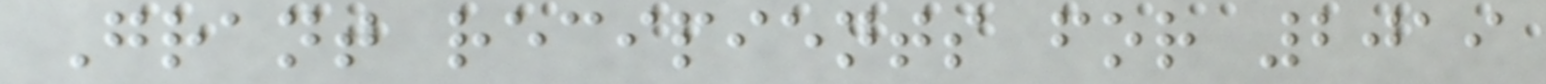Grant recipients for 2019
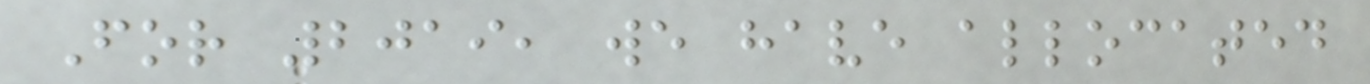For 2019, we have allocated
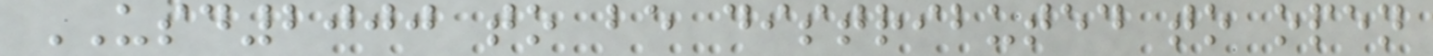USD2000 to be distributed to open
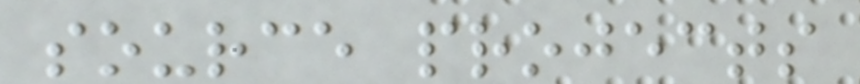source projects
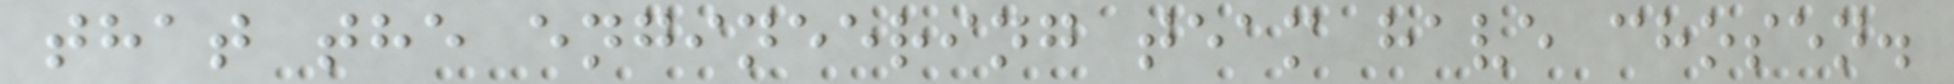that the engineering team have chosen.
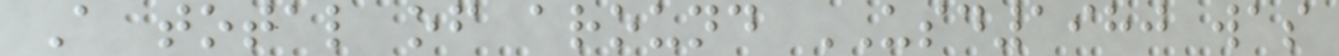A total of around USD1980 was
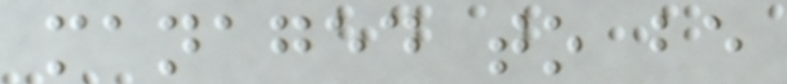managed to be
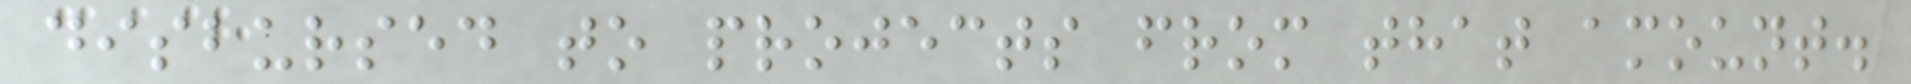disbursed to projects from that amount.
